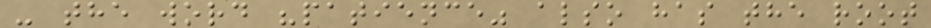- the word "patience" also has the root
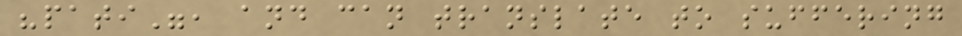"pati", and can translate to suffering
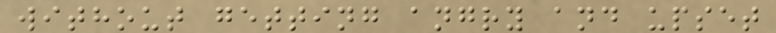without getting angry and upset
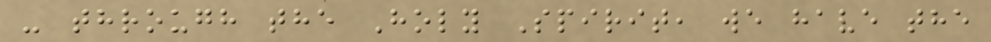- through the Holy Spirit, we have the
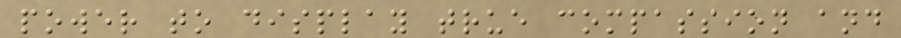power to display true compassion and
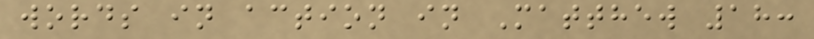words in action in Matthew 18:
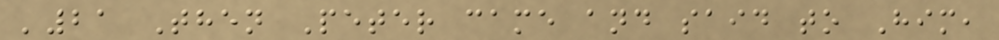'21 Then Peter came and said to Him,
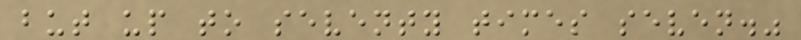but up to seventy times seven."
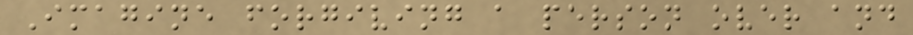Imagine forgiving a person over and
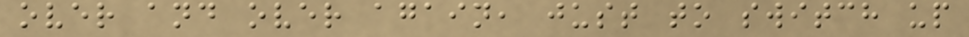over and over again, just to switch up
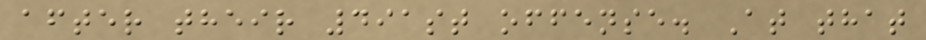after their 491st offense. At that
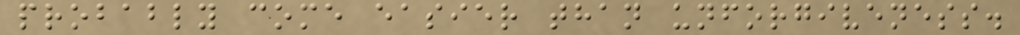probably come easier than unforgiveness.
